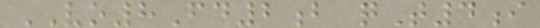VO8Fd2b qT4i
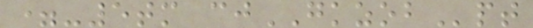=-5tm cjGKZOBpt
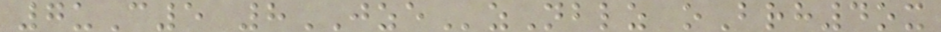7uC5 8JZEzNblz oBrh4ox
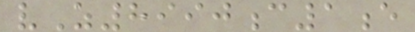vZ8990c1e
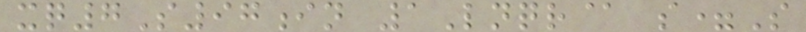xq7S97in 1Lnqr@ s=S
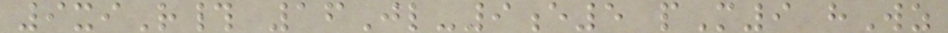9xiR# 16Jl-9e5 pM9 hWz
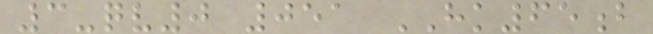3-qv0 051 HK65b
